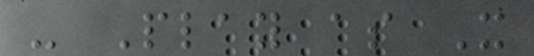- Play as X
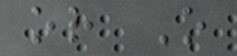or O
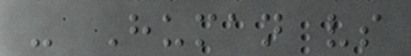- Human vs
